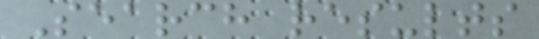Search results
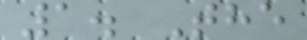1. The
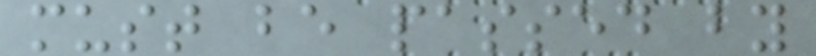must be passed by
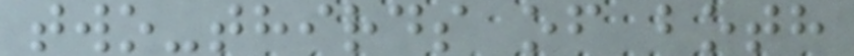two-thirds of both
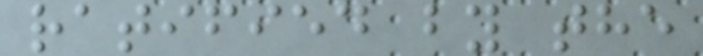ratified by the
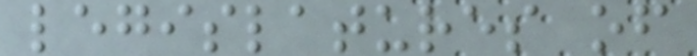legislatures of
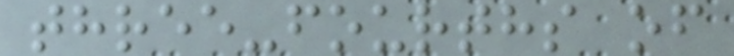three-fourths of
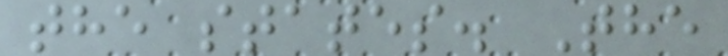the states. The
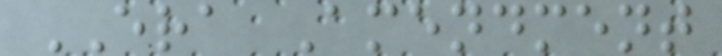ERA Amendment
